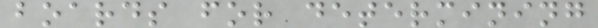boards for determining
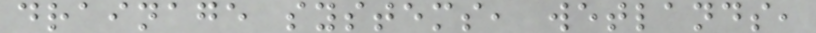drainage systems, wetlands,
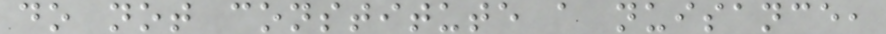do not constitute a nuisance,
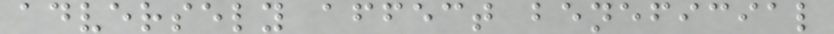adversely affect beneficial
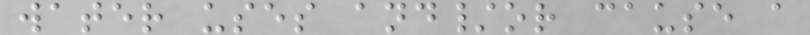water uses and/or cause a
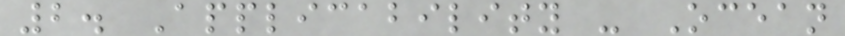2. Applicability - Ocean
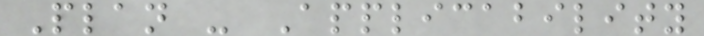Plan - Applicability
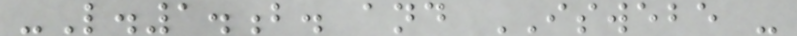-L.1.b. and ISWEBE -
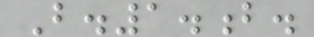B.1.b.
